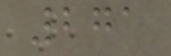271
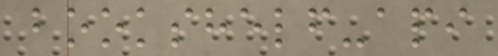bookshelf-api
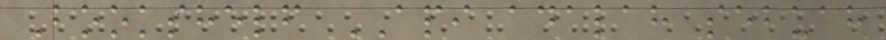Bookshelf API adalah sebuah
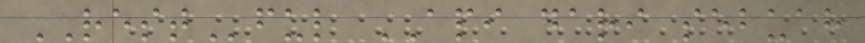RESTful API dari sebuah
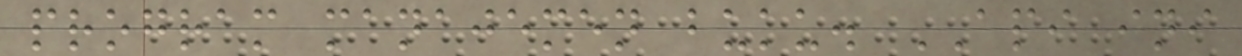program manajemen buku. API ini
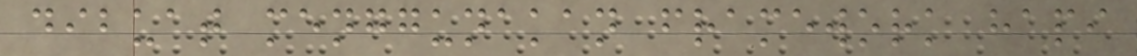dibuat menggunakan framework hapi
